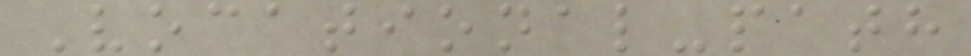Vocational-path
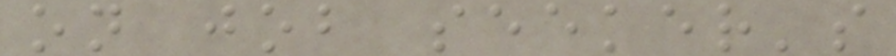on job seeker's
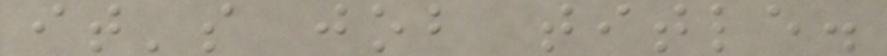it's job title.
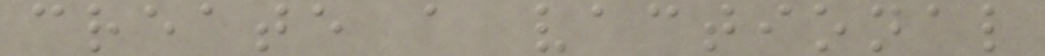create a vactional
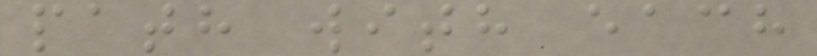path with each
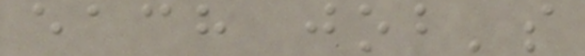each job's
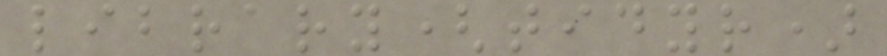library(tidyr)
